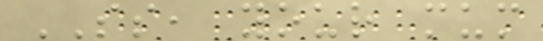SS, your mum
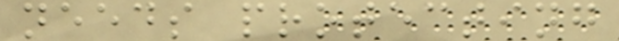needs protecting
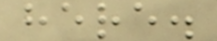here.
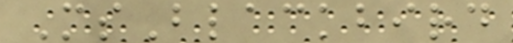MsBlackbird
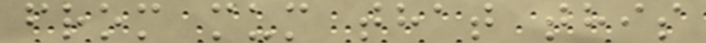from mum that this
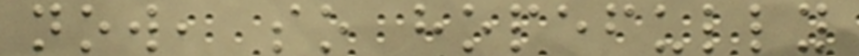now, so hopefully
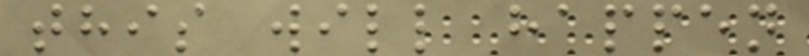this will happen
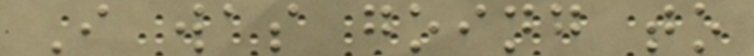I was going to
